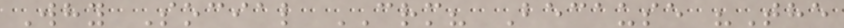Why Social CRM? Because "The
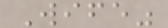Wife"
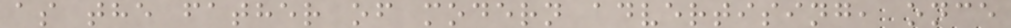as the father of modern advertising, once
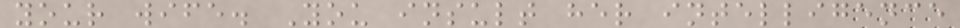your wife. You insult her intelligence
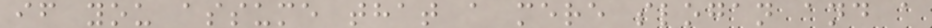if you assume that a mere slogan and a
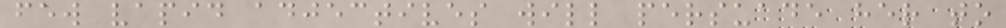few vapid adjectives will persuade her to
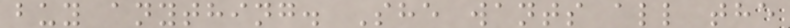buy anything. She wants all the
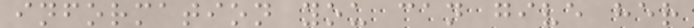information you can give her
